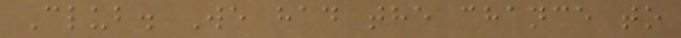Club. We had the chance to
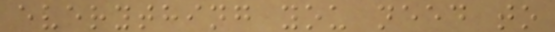everything you need to
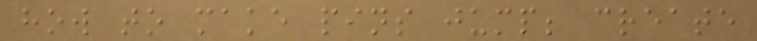how to make pins jump; create
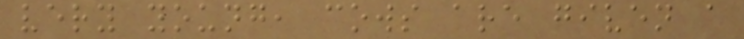very young, cows are given a
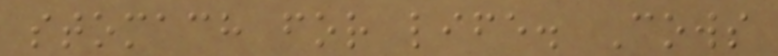stomach for life. Cows
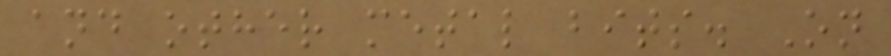and other metal bits. On
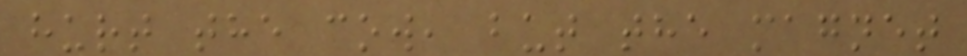hurt the cow, but the magnet
